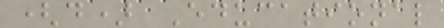(d) Educational
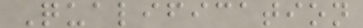Qualification
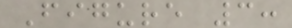Figure 3:
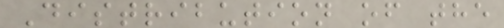Distribution of the
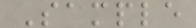Sample
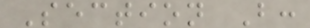Section B:
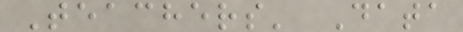Teachers' Data
